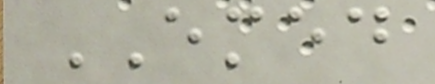EMED
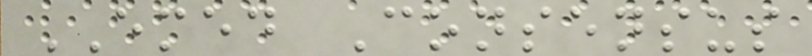EMED Consensus
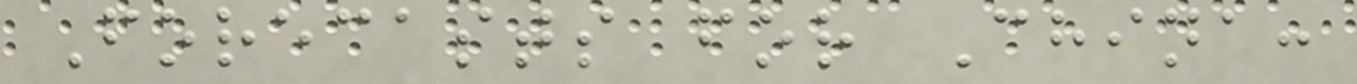Forecasts for China:
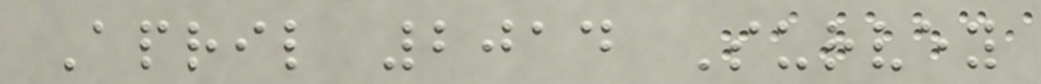April 2014 Survey
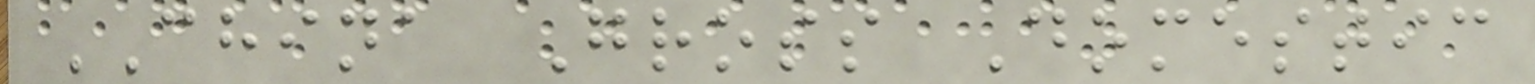CHINA Gross Domestic
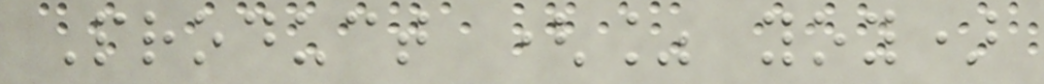Product (% yoy)
